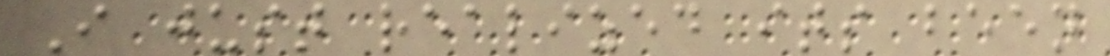I just realized its been
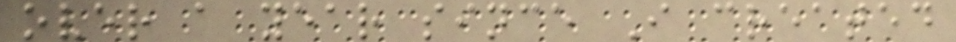over a year since I created
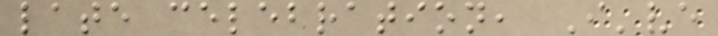late celebration, I've
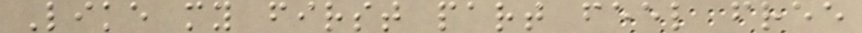Like my first part feel free
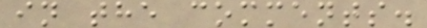in the comments.
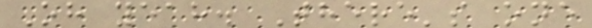Oh yeah. There's one
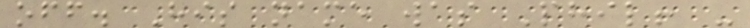off. His name was Phil! -
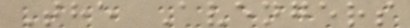The Avengers
